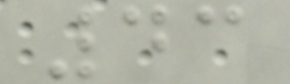43
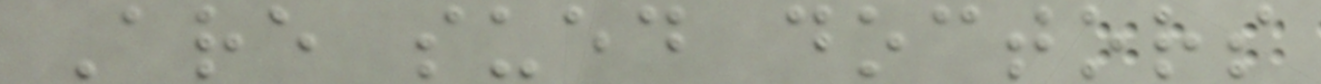Are sued doctors
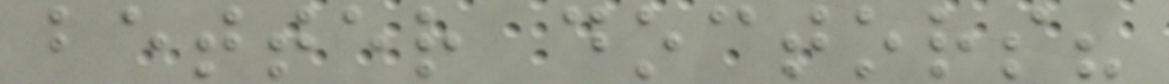better doctors?
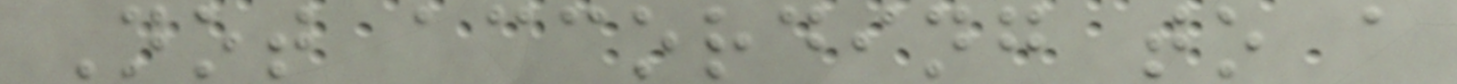Not according to a
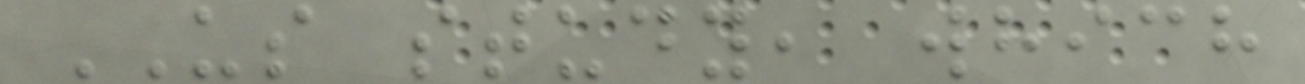US study, which
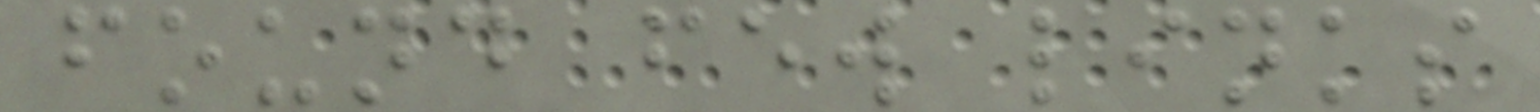found few links
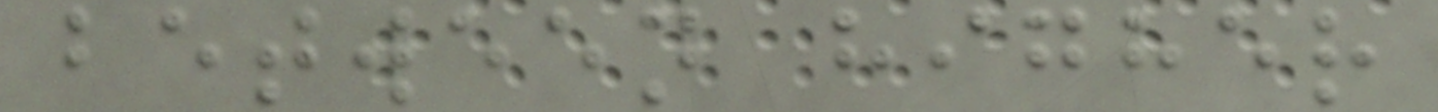between higher
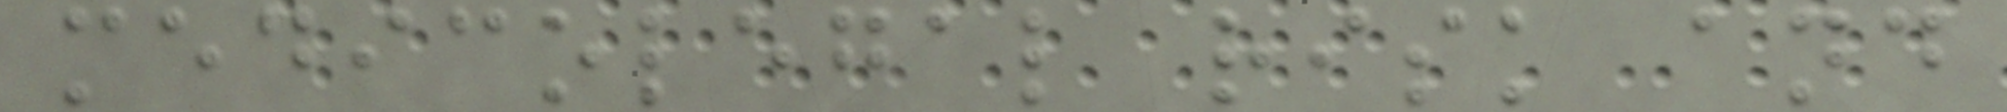medicolegal risk and
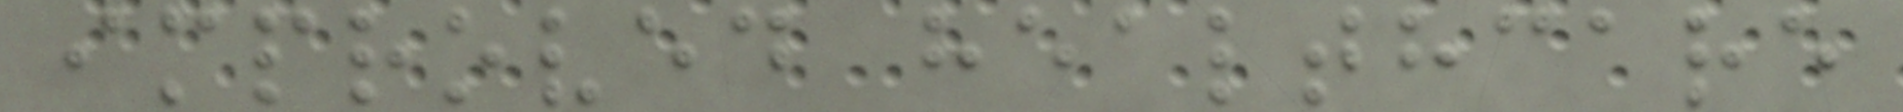improved healthcare
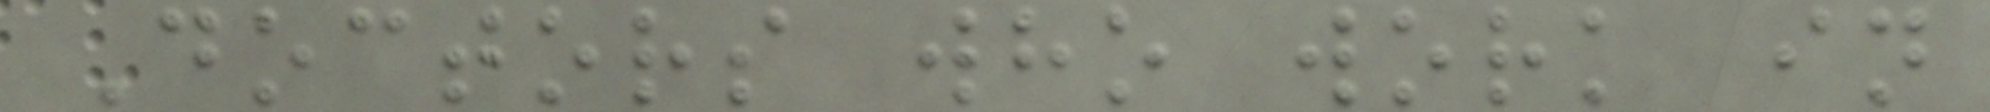Doctors who work in
